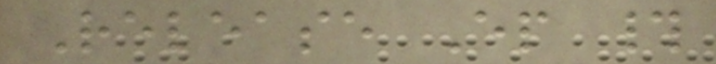Release Ep #
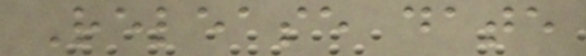Release date
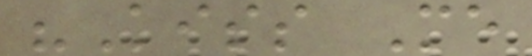"Kiss Me
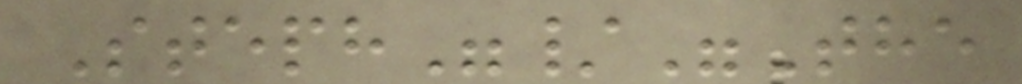Steph"/"The
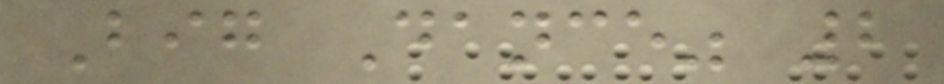Big Dance" 2
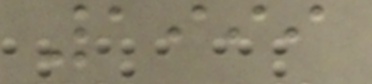1999
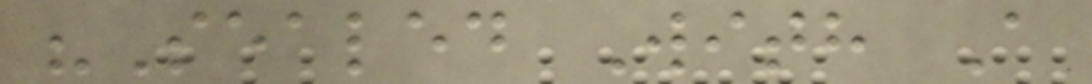"Sealed With A
